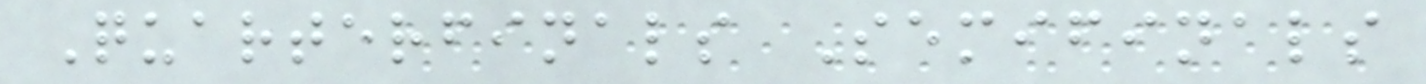Quarterfinals Semifinals
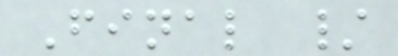Final /
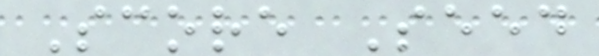Score Seed
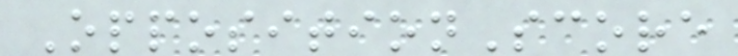OppositionScore
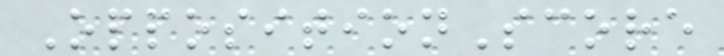OppositionScore
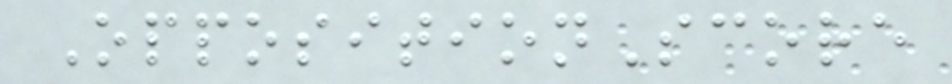OppositionScore
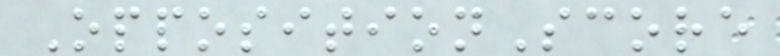OppositionScore
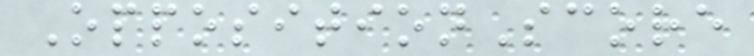OppositionScore
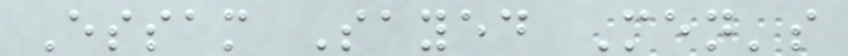Essam Sayed Men's
